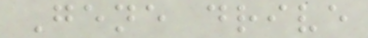Gene drive
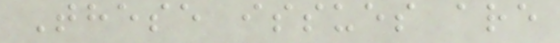These issues are
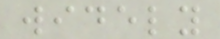widely
